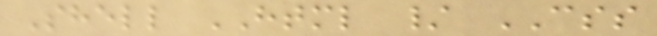Shell HTML / CSS
